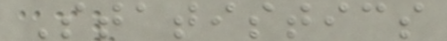Statistics
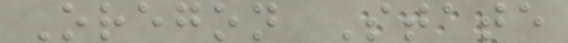Oregon State
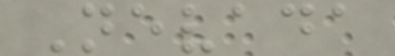Nevada
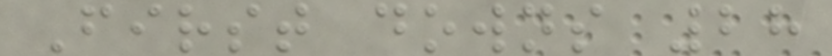First downs 28
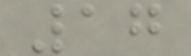17
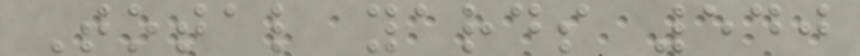Total yards 540
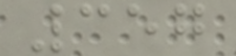357
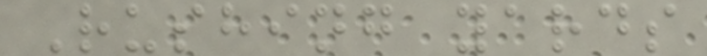Rushing yards
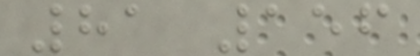81 156
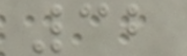32
